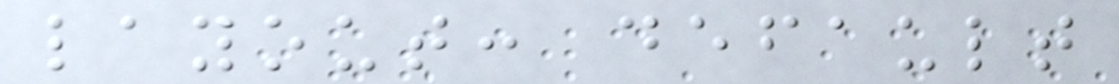layout: default
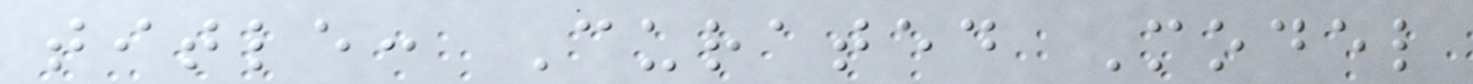title: Curated Model
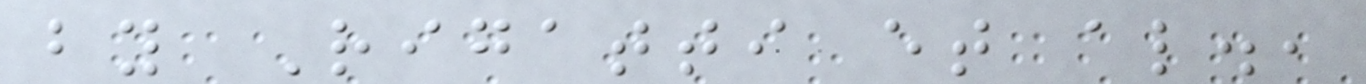by Rigatti et al.,
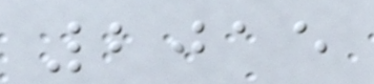2015
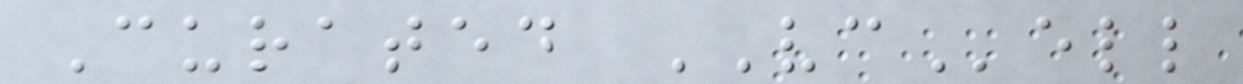Curated VCell
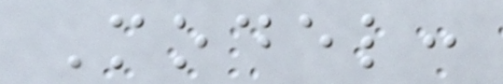Model:
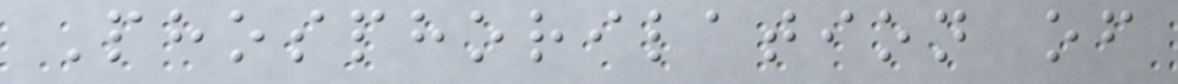Phosphorilation of
